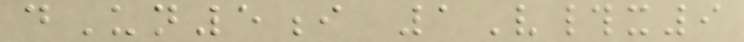dUn5i 1V#x9
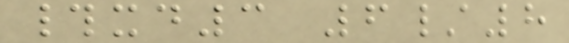#xd3 6/8
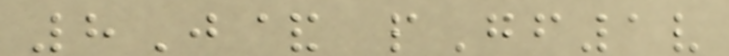8J& pGf1v
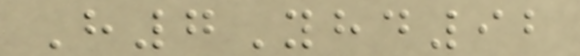H7Yhd92
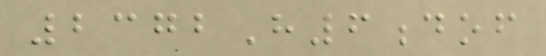2372H6dof
